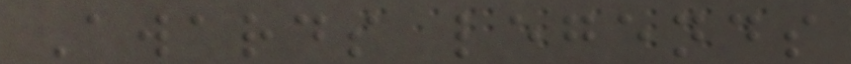Awards legends
